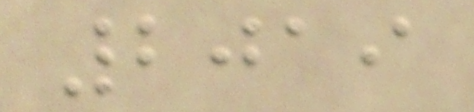2019
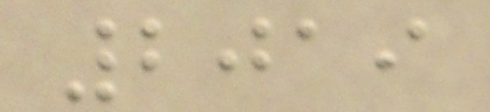2019
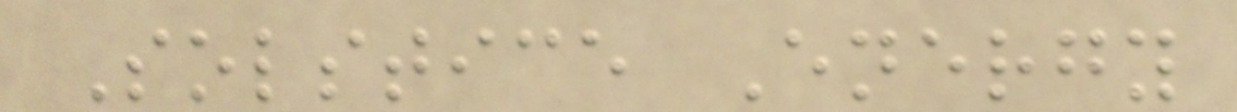Solstice Energy
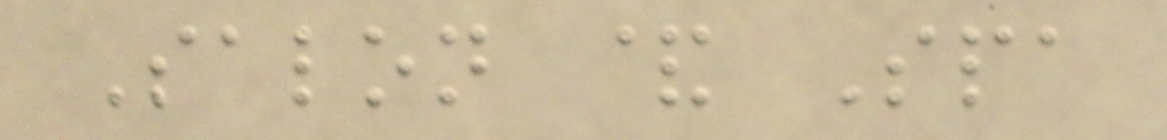Salon & Spa
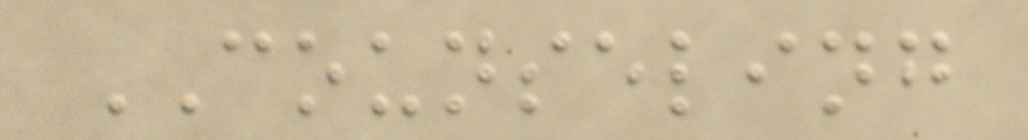COUNSELING
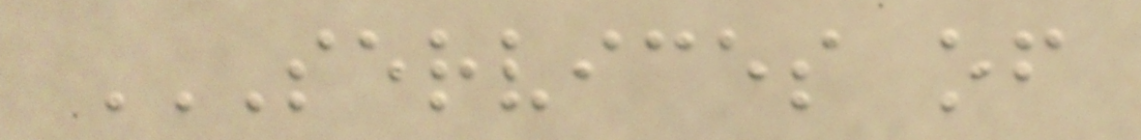SERVICES OF
